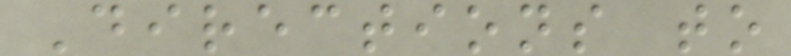Directions to
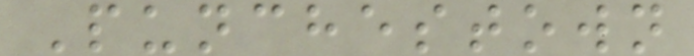Punchestown
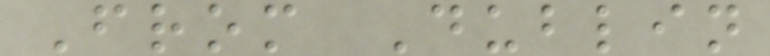From Dublin
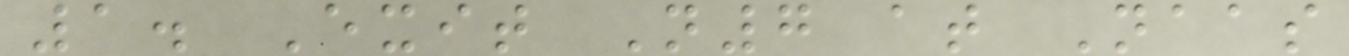1. Exit N7 at Naas
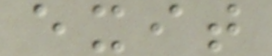exit
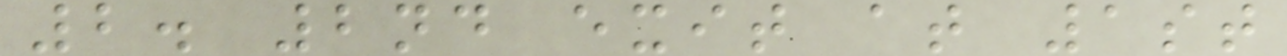2. 2nd exit at 1st
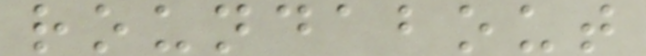roundabout
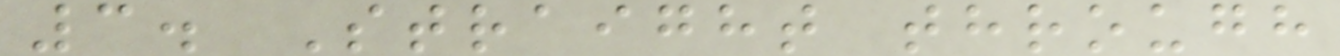3. Straight through
